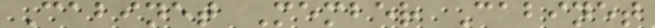Cabinet Member Cabinet
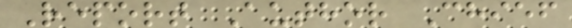Report Author Chief
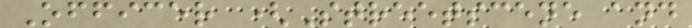Officer (Streetscene and
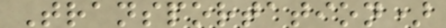Transportation)
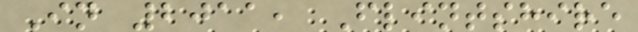In 2011, Flintshire
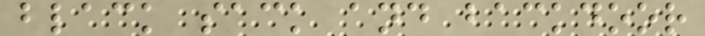black sack and backdoor
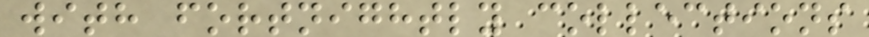with fortnightly collections
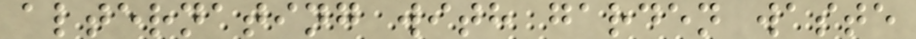alternating with garden waste
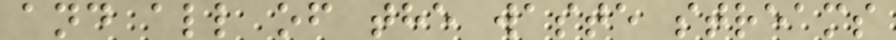and all of the waste streams
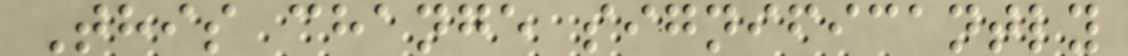This change significantly
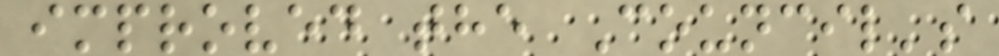improved the Council's
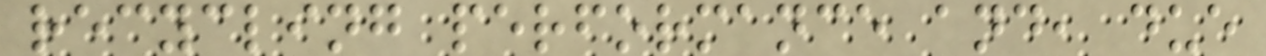recycling performance and, due
